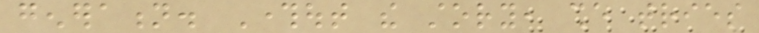generation. Throughout the story, she tries
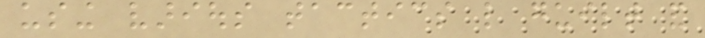using various tactics like guilt and
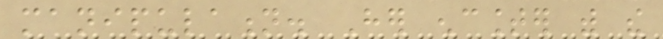manipulation. Her encounter with the
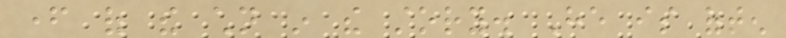father of the children in the story. He is often
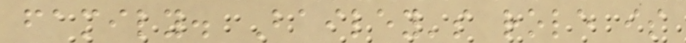family. Bailey's role is
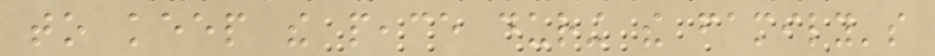to keep the peace during the family's
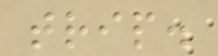trip.
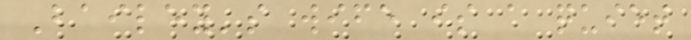Bailey's wife is a quiet
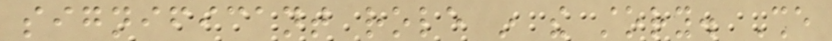significant role in the story. She
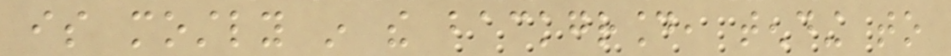is mostly in the background, tending to
